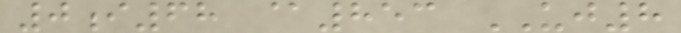0i68 @853 UJ8
